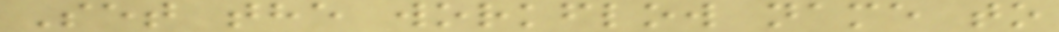Set the workflow name to
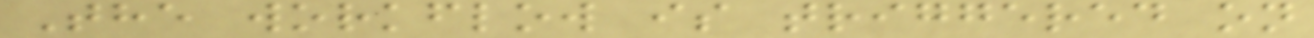The workflow is triggered on
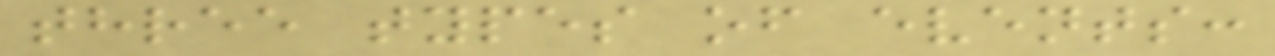three types of events:
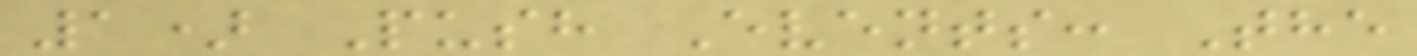1) Push Events: The
